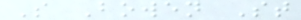S Bowen St
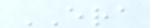ERA
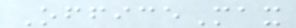OfficeMax
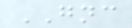GNC
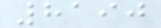8190
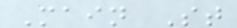Main St
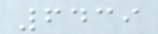6439
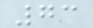73
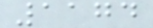1174
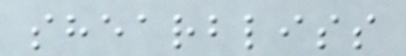shearbliss
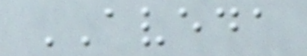AVEDA
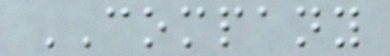COMPANY
